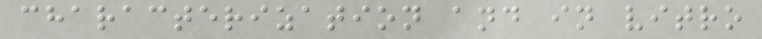characterization and in vitro
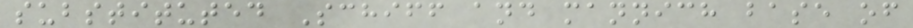substituted Schiff and mannich base of
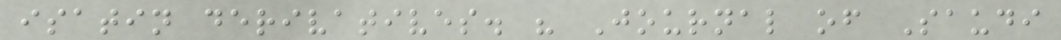isatin derivatives. " Journal of Saudi
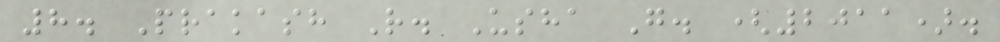8. Prakash R. Usha G. (2011).
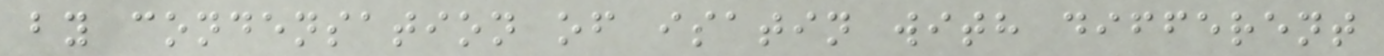by condensation of isatin with different
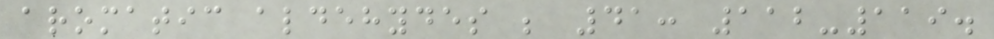aromatic aldehydes ; 41: 112-119.
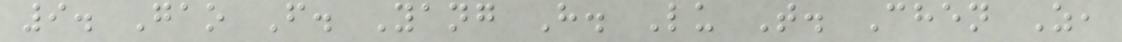9. Gao F. Yang H. Lu T. Chen Z,
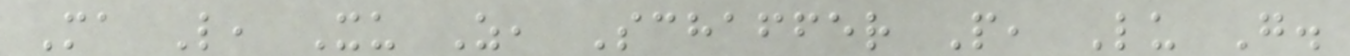Ma L, Xu Z, Schaffer P, Lu G.
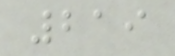219
